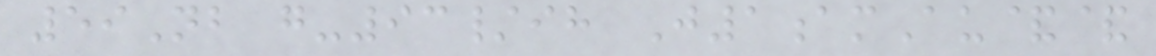59Nb g-93/ih J1amAu&&
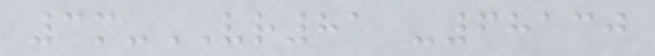3m-VR81 -68130
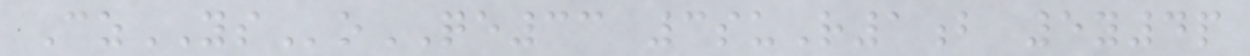CzYSoQE33 3suR1b 5y4p
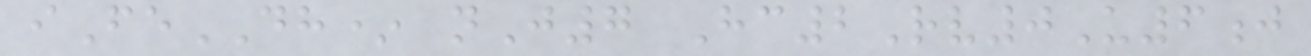iFeDH* nJ7 Hc2Rv0U6j
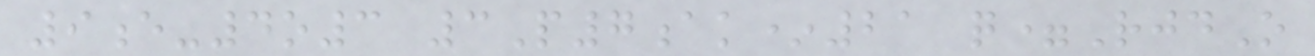9e-4o3 3P7ak*21 q=RjdO
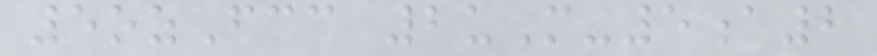5ozFcc 2uM-5a2
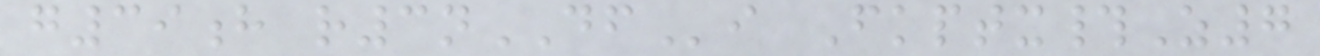g39h r3nDFi Fkptx#Z7
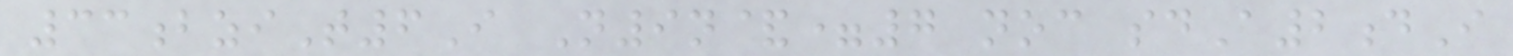33bziT6I N9n&=7 noc sdA2dI
